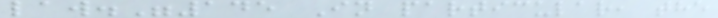law."145 In particular, the
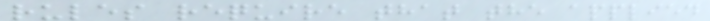rules require that the applied
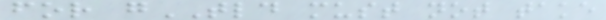for gTLD must not take
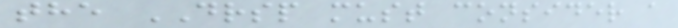the DRSP must consider a
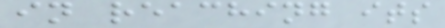in reaching its
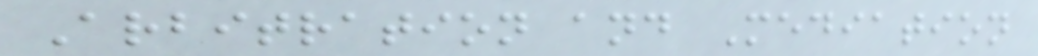Arbitration and Mediation
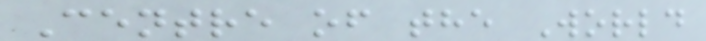Centre of the World
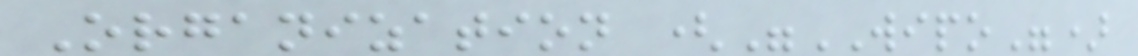Organization ("WIPO")
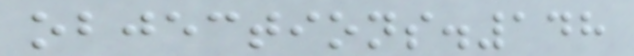objections.148
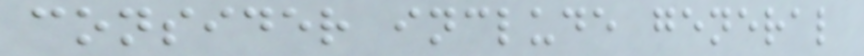consider include general
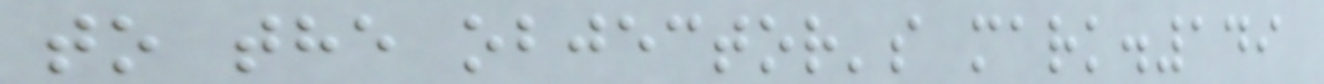to the objector's mark.149
